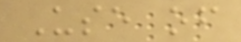Use of
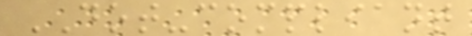DOT-compliant
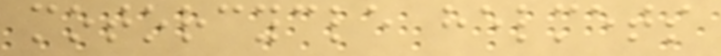motorcycle helmets
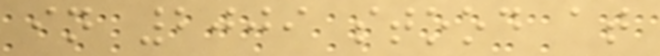in 2009 stood at
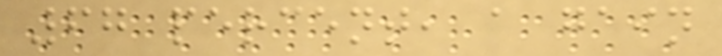67 percent, a gain
